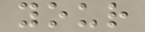your
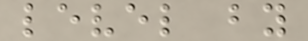level by
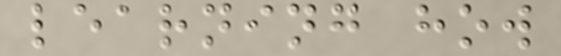learning how
